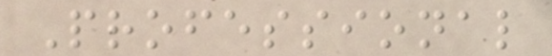Professional
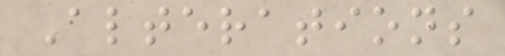Alterations
